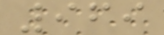969
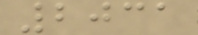2031
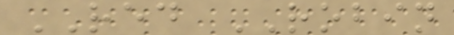RED ROBIN
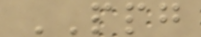PPG
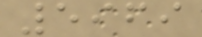5969
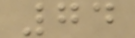74
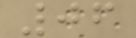06
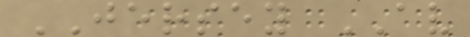JERSEY AV
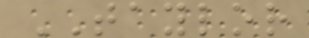TAYLOR
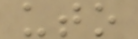uto
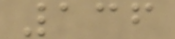136
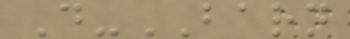D-BARN
